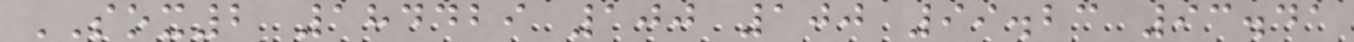SOX2 184429 100 100 99.23 93.41
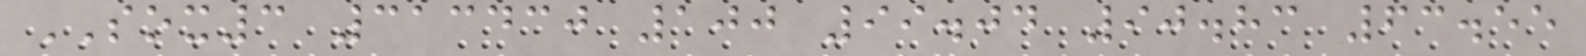SOX3 313430 100 99.04 90.83 63.55
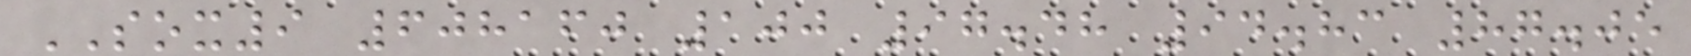SOX9 608160 100 97.48 94.83 87.05
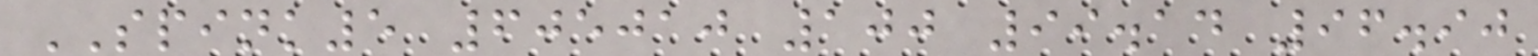SPINK5 605010 100 99.14 96.90
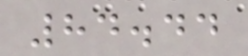84.44
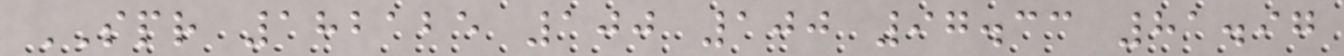SPR 182125 100 100 97.33 81.97
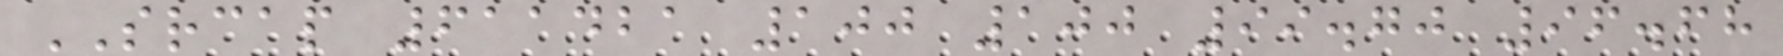SRCAP 611421 100 100 99.70 96.68
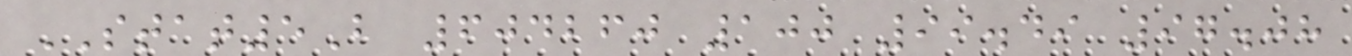STAT5B 604260 100 99.49 97.08
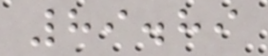89.89
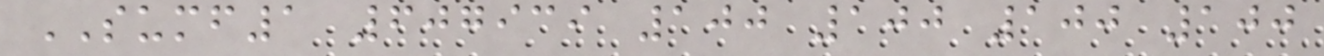SUMF1 607939 100 100 100 100
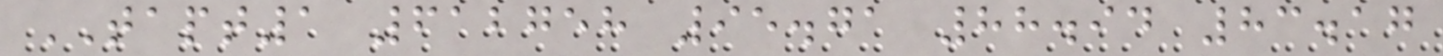TAPT1 612758 95.71 88.94 83.17
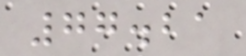77.21
